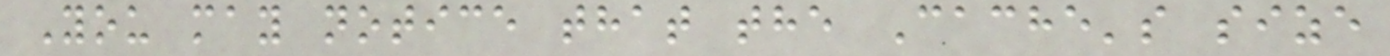You may notice that the Cache's size
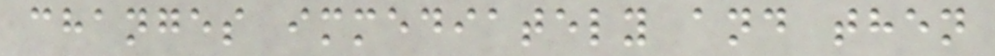changes immediately and then
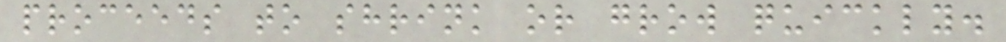proceeds to shrink or grow quickly.
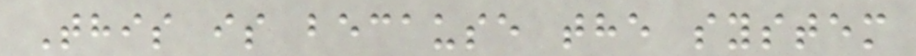This is because the system
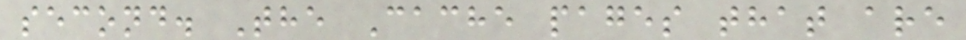second. The Cache pages that are
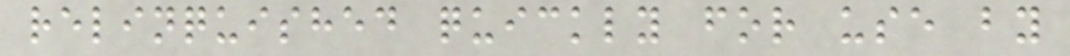relinquished quickly for use by
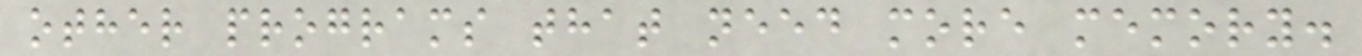other programs that need more memory.
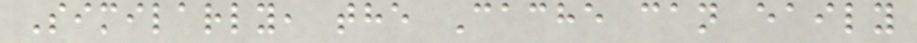Similarly, the Cache can eaily
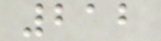212
